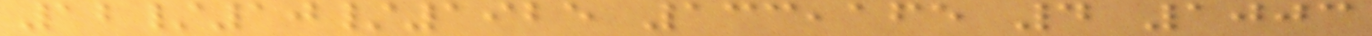12/10/1925 133,165 4 1003
